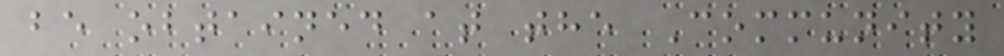be obtained at the Community
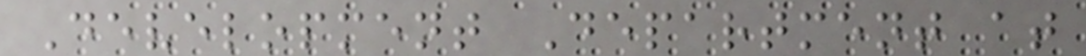Development Department at
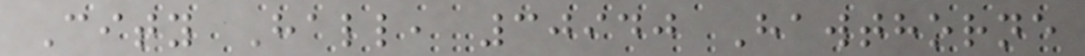City Hall, 30940 Hawthorne
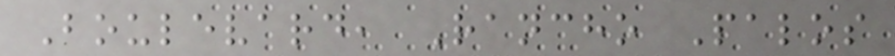Boulevard, Rancho Palos
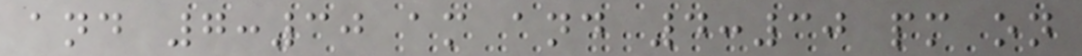and 7:30 am and 4:30 pm on
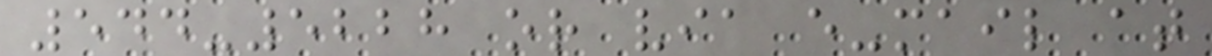544-5228 or via e-mail at
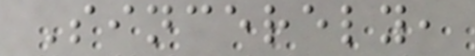Sincerely,
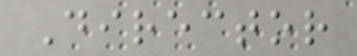Director
